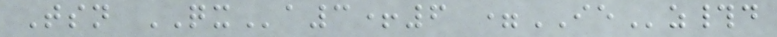Tsn QXa3+6 =IEz#d
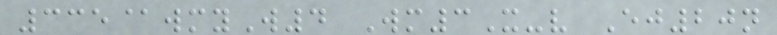335@wmyW4 Wm3X-v Ej20n
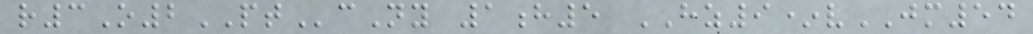r3O2PTcNy 1h5 HZ9*vJM54
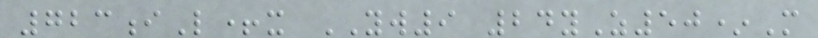723iL+x YW9 24yZ50*M
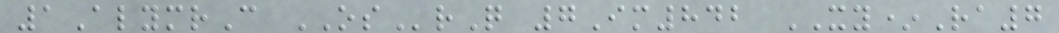1AlymrC OSrQ 7Im842 XY*Ra7
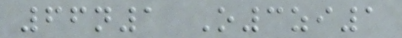66n1 O3zi1
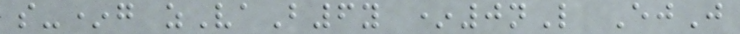s-*g zVaB6y *0nL EjJ
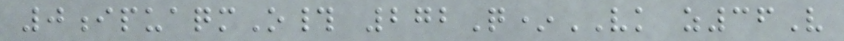0ipuaqmO# 272Q*VK z36V
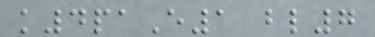k4paE1 bl7
